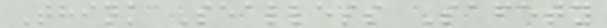Think Sealless Safety
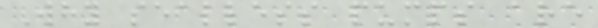Why sealless pumps are
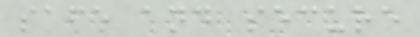safe and secure
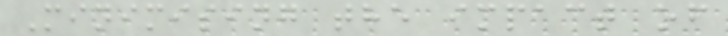Minimising the impact of
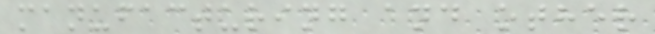manufacturing and other
